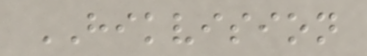HIKVISION
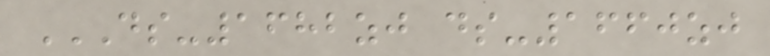DS-1682ZJ DS-1660ZJ
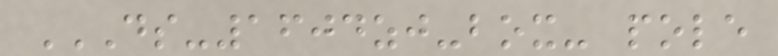DS-1604ZJ-BOX- POLE
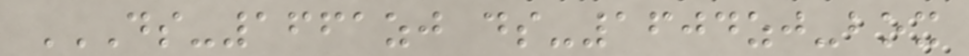DS-1661ZJ DS-1604ZJ-BOX
